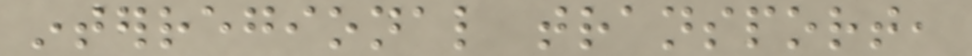interregional transport,
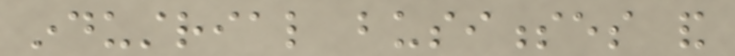industrial businesses and
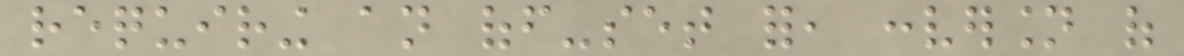requiring an off-set for, conversion of
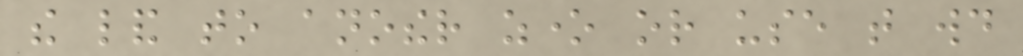the land to another zone or use that would
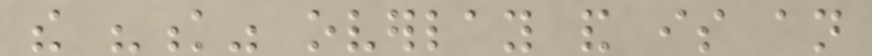the "k" overlay and is an
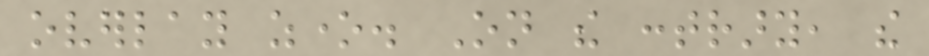overlay zone. On the contrary, the
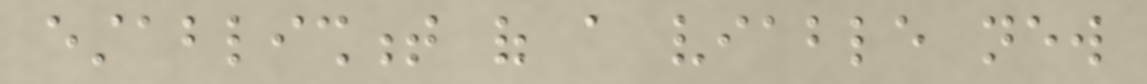establishment of a viable new
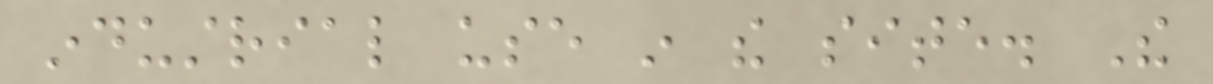industrial use in the site. The
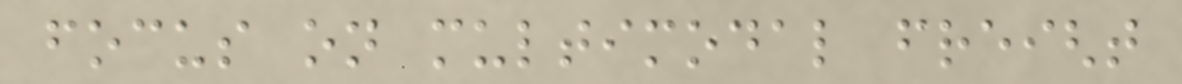focus on multimodal freight
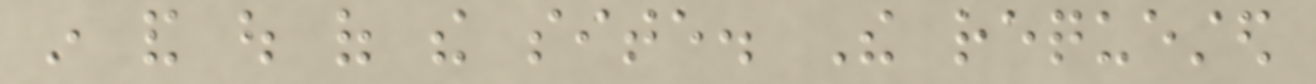in and out of the site. The requested
